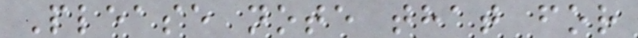Please note that for
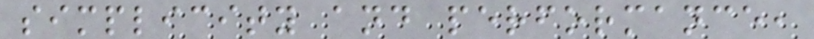simplicity and performance,
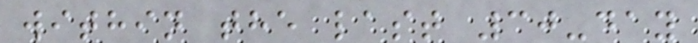within the last 30-day
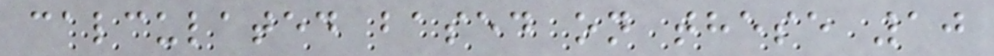calculated based on these 10
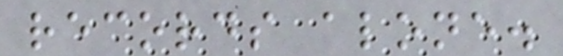records alone.
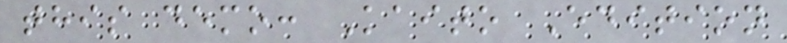this demo: Kaito Edition
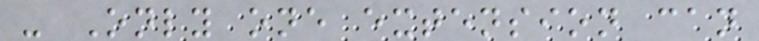- Only one extension can
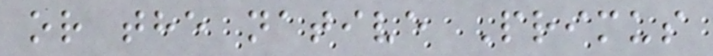or the native Primus
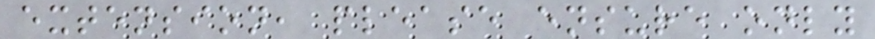extension, please ensure only
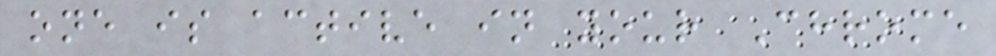one is active in your Chrome
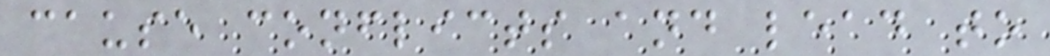cause conflicts and lead to
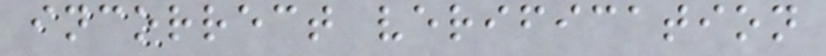incorrect verification
